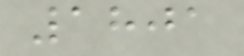1801
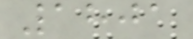1801
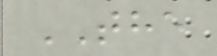THE
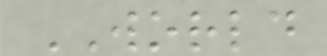WORLD
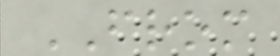FROM
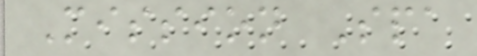Mission Spa
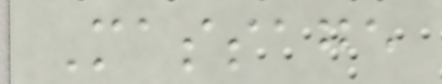Massage
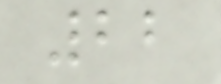22
